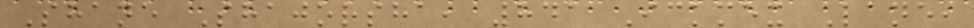Shane Shajorsha, 841 Ickmex Lane,
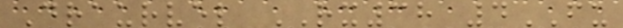Draurvel RX38 4FU
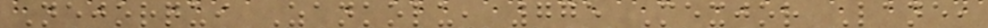Nejorqui Zankolu, 775 Mexjor Lane,
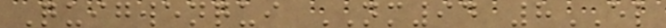Quigwenqui NM94 8EL
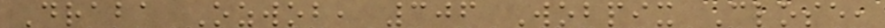Draba Ozwob, 306 Wobpix Close,
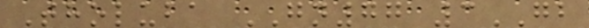Tholuba GN77 3GB
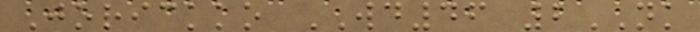Jorickko WD46 2NK
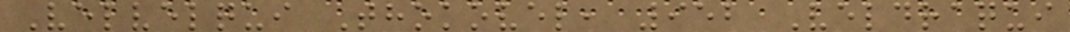Velvelqui Thokovel, 952 Veldraqui
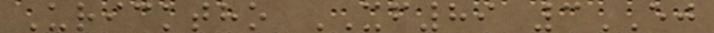Uricktho XF89 3EJ
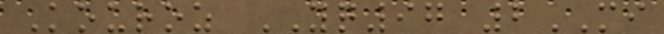Kouroz YQ97 2MI
